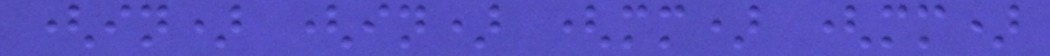(in) (in) (mm) (mm)
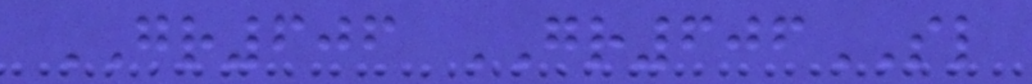GR606 GR606SL
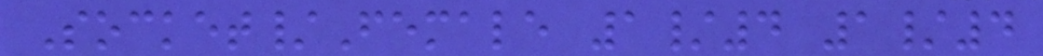Socket/Female 1/4 1/4
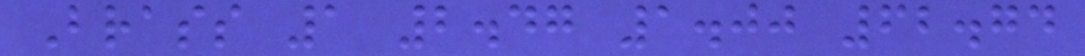Brass 1 2.47 1.00 62.74
